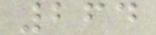264
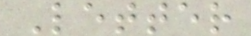Letter
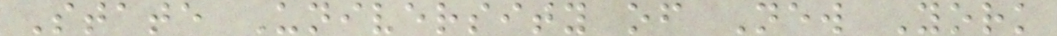State University of New York
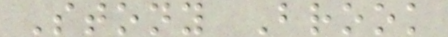Stony Brook
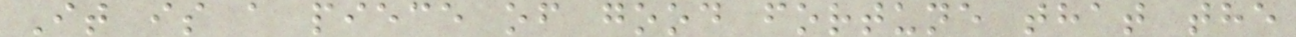It is a piece of good fortune that the
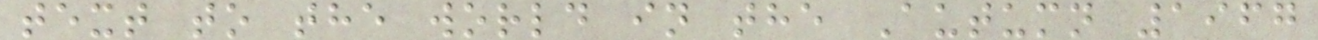text to the world in the Autumn 1967
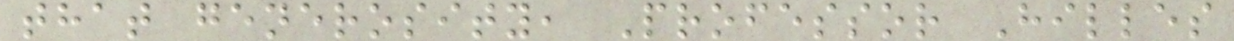that generosity, Professor Hilles
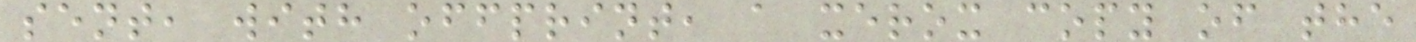sent, with offprint, a xerox copy of the
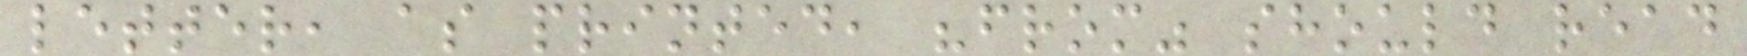letter, as printed, "from" should read
